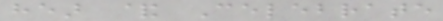hear & Celebrate
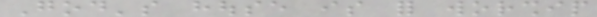God's house is for worship
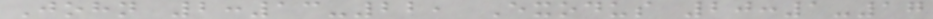John 2:13-22, Exodus 20:1-17
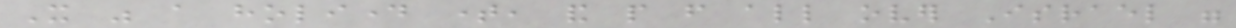It was a holiday time, and people from all over Israel were
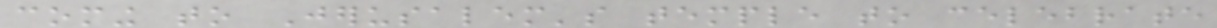coming to Jerusalem's temple to celebrate
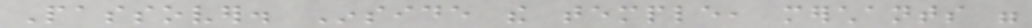Passover. Inside the temple, merchants were
